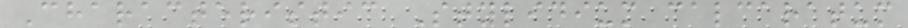Characteristic Stylidium calcaratum
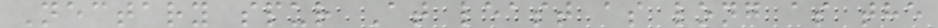Nectary spur At least as long as the
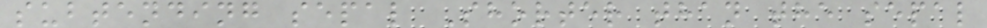subtending sepal Shorter than the sepal
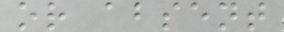or absent
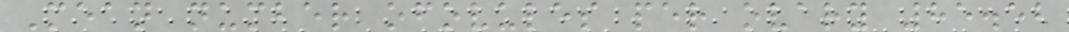Mean number ofovules per ovary 85.52
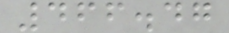466.47
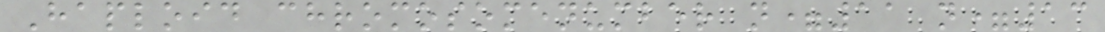Haploid chromosomenumber n=11 n=13
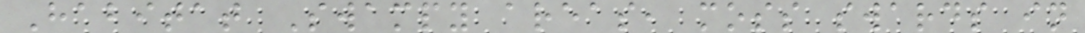Habitat Swampy areas, moss swards in
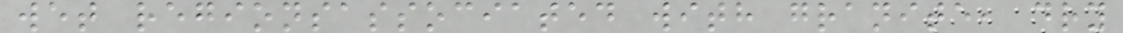wet regionsassociated with granite, dry
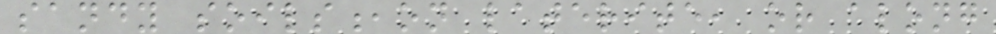sandy soils,on laterite, or along
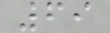69
